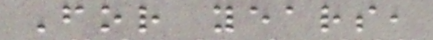For years,
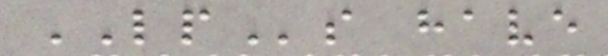LPs have
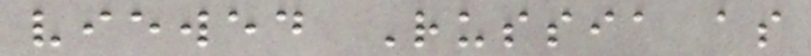viewed Russia as
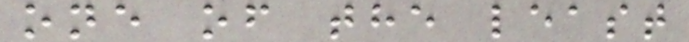one of the least
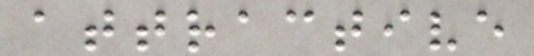attractive
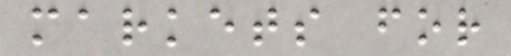markets for
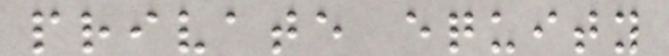private equity
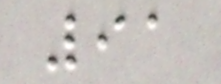91
